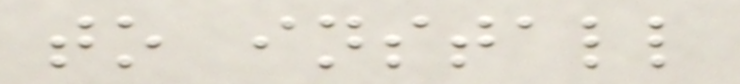to install
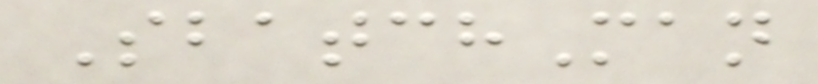SbatchMan
